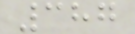387
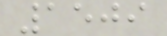1509
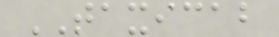TAXICAB
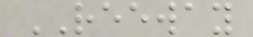REEWAY
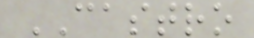CASTRO
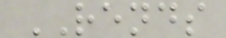RENDS
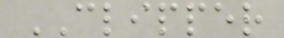CLIPPER
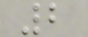2
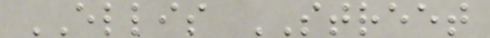ELLIS STREET
